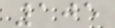105
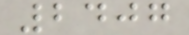2407
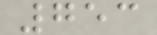753
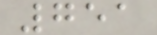751
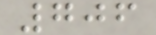706
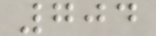704
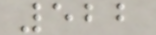522
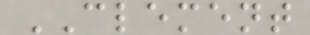CLEMENT
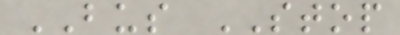BUS STOP
